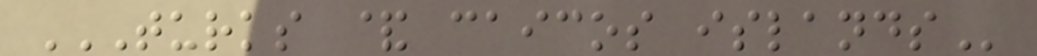TURKS & CAICOS ISLANDS
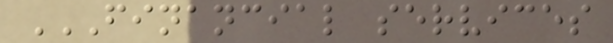FINANCIAL SERVICES
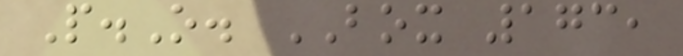P.O. BOX 173,
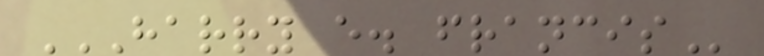HARRY E. FRANCIS
